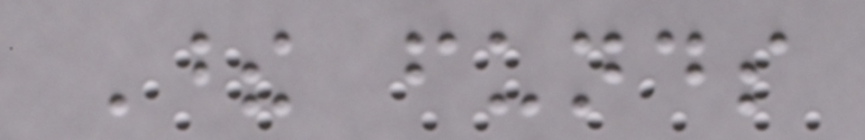These funds
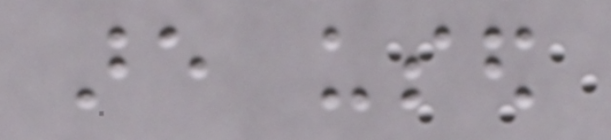are used
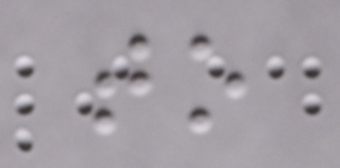to
